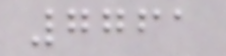7761
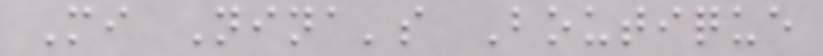Mi Nina's Boutique
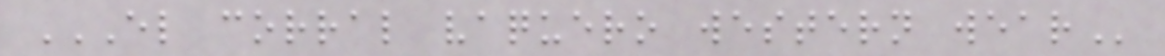EL CORRAL VAQUERO WESTERN WEAR
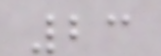23
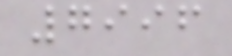7996
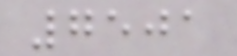7501
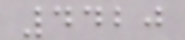4420
